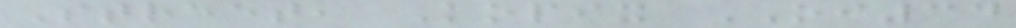Street, Kopix OI34
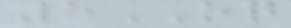5OQ
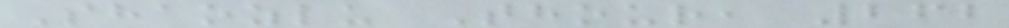Shaozlu Thour, 262
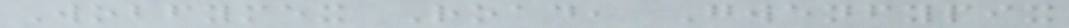Wobfymex Road, Gwenfypix
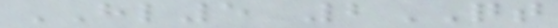HL5 2QT
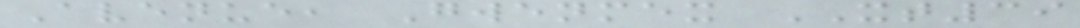Avenue, Gwenmex XT39
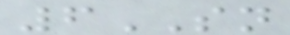6SN
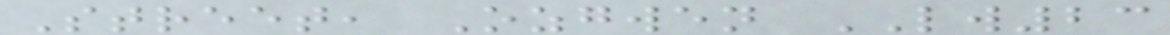Street, Ozgwen LW23
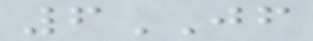6JF
